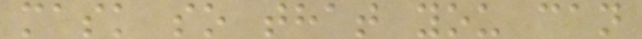mask so that you can
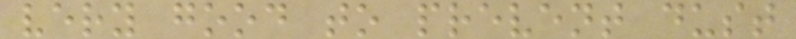very good to prevent dust
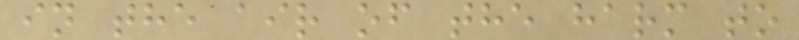in the air of the harm to
